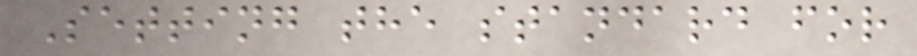Setting the standard for
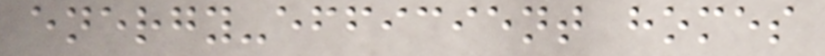energy-efficient homes
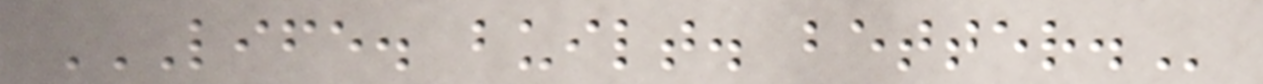LIFE. BUILT. BETTER.
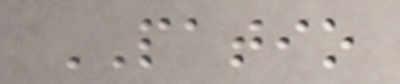PATIO
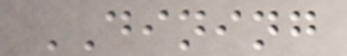DINING
